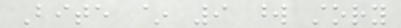Bite ~ 9 word story
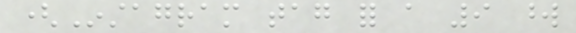(Instagram tag for a 9 word
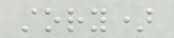story)
